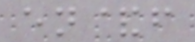en&f
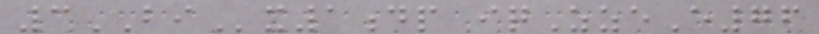3BIx1dp iqZzeE76
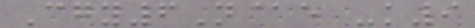Cgy6N@e -k9
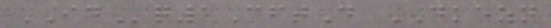IDq1CftD DKEZN
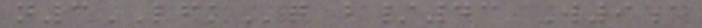n3LFKq b/43 W9a
